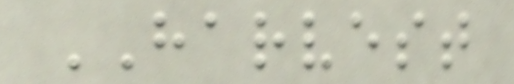HARVEST
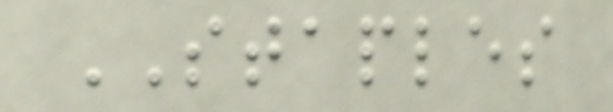STAPLES
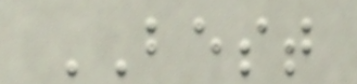BEST
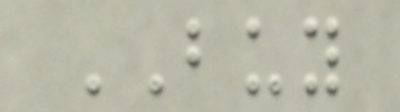BUY
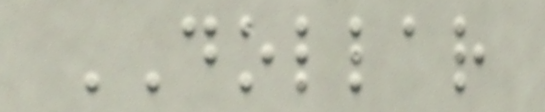DOLLAR
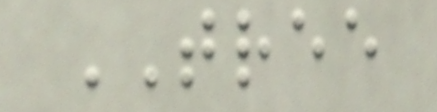TREE
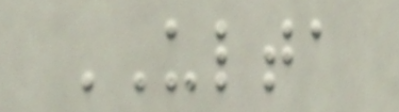ULTA
